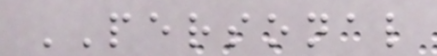PERSONAL
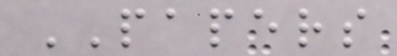PAPERS
